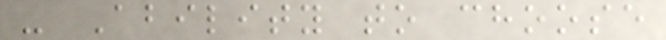- Ability to choose
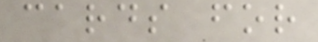cards for
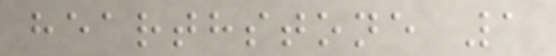hearthstone 1
